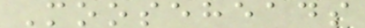Mooseheads
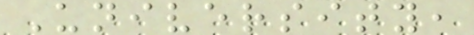University,
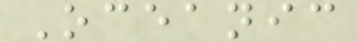Oceanic
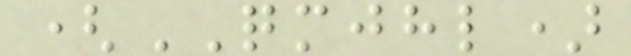(QMJHL)
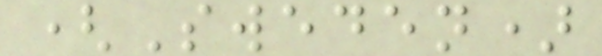(Sweden)
